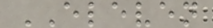ELEVEN
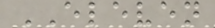ELEVEN
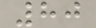80
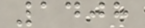1408
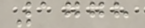1778
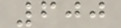600
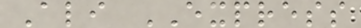Ali EXPRESS
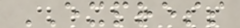EXPRESS
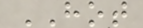HOT
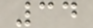34
